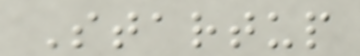Startup
